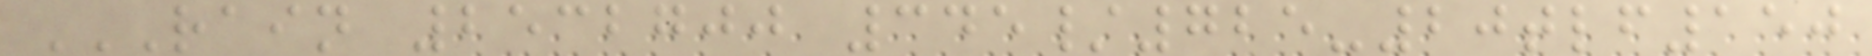RAIN 2532700 345/725-20TLF150
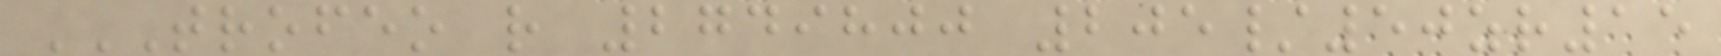TROFEO R 2749800 205/50ZR15
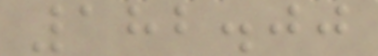182.00
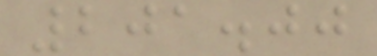201.00
